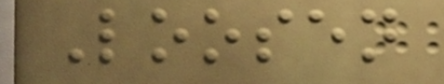Loosen
